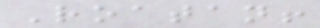Roatan!
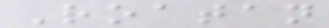Roatan
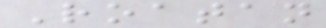Roatan
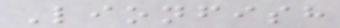Lionfish
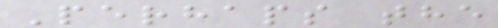Perhaps the
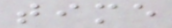time
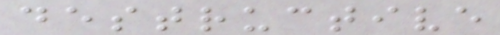destructive
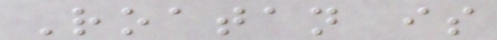Roatan is
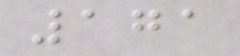171
